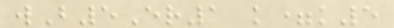wB5Er1 k=k5
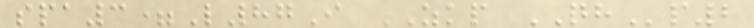spa3=L87I ZKP QHp2
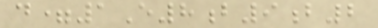d=1E8b9b2
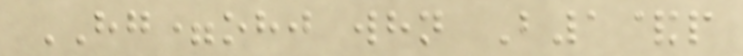HG=ohj whn B1&p
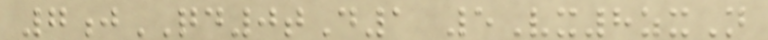7jQD0tD1 5Vx8zxN
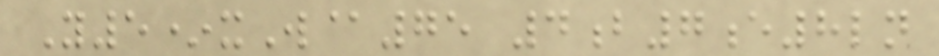Y5*xW@75 4b7e8ln
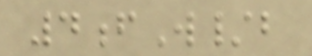4fW/b
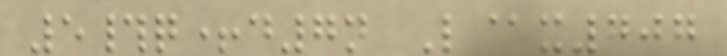5#q+d7n L@x707
